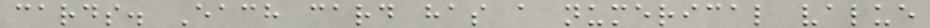cards. Each card has a numerical value
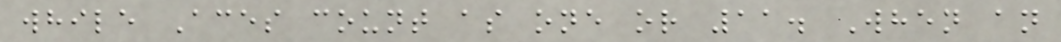while Aces count as one or 11. When an
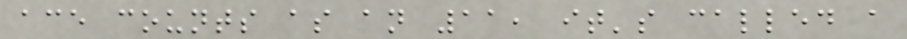ace counts as an 11, it's called a
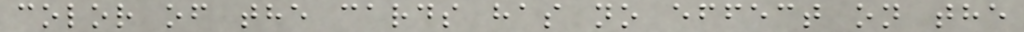color of the cards has no effect on the
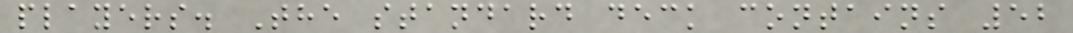players. The standard deck contains 52
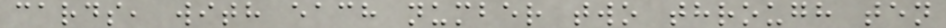cards, with each number two through ten
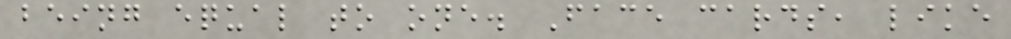being equal to one. Face cards, like
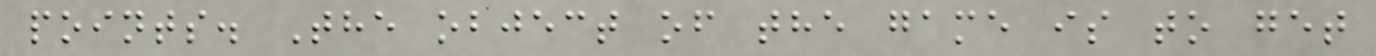points. The object of the game is to get
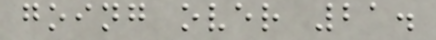going over 21.
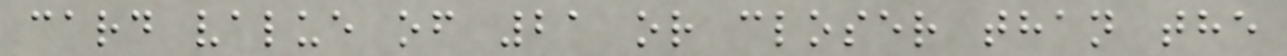card value of 21 or closer than the
